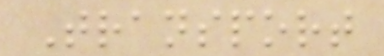Transport
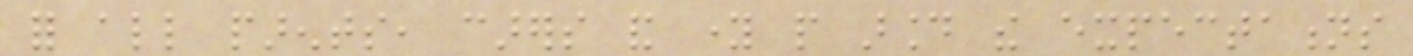for all parents, carers and young people around the expectations
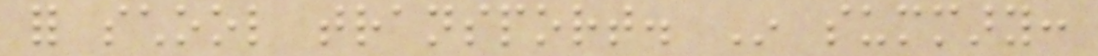for school transport. In summary:
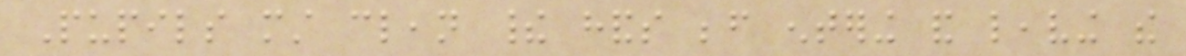Pupils must clean their hands before entering and leaving the
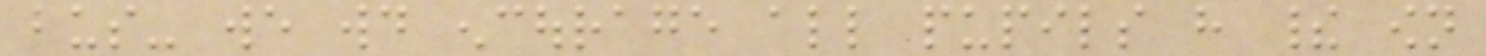bus- we would encourage all pupils have their own
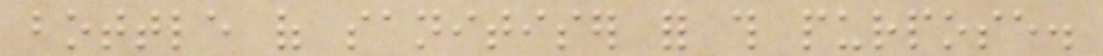bottle of sanitiser for this purpose.
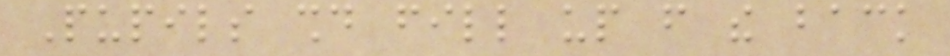Pupils should fill up from the back
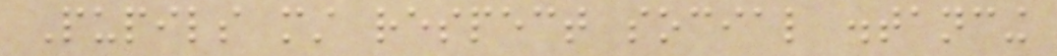Pupils must respect social distancing
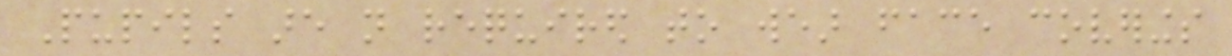Pupils are not required to wear face coverings
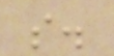so.
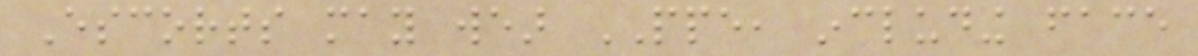Escorts may wear PPE, including face
